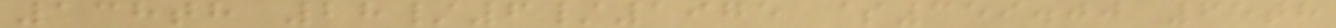138th 28/6/1975 $359.00 65th
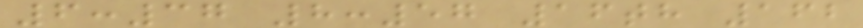6:37 8:57 16th 162
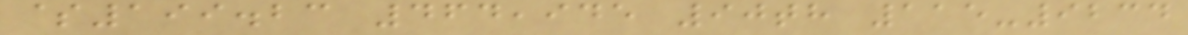$199.23 464,945 90th 115-9234
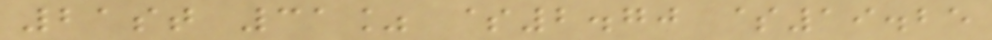21st 31% $2.70 $19.25
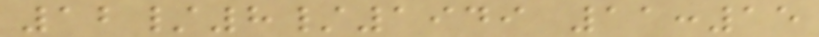12/8/1949 11:15
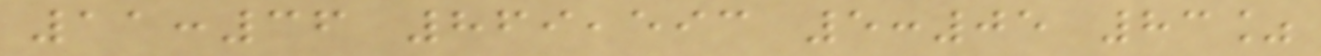11:36 869,593 5:05 83%
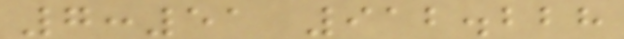7:51 912.228
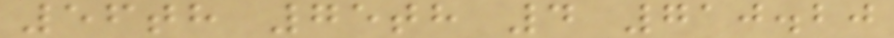56th 75th 4 710.20
